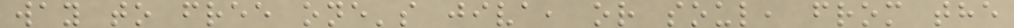way to free one's jiva, or soul, from the
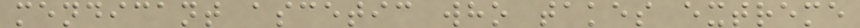mendicant ascetic who takes extreme
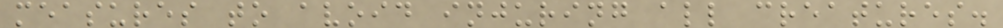measures to avoid injuring all creatures.
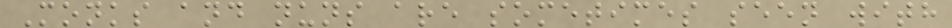Monks and nuns are sometimes seen with
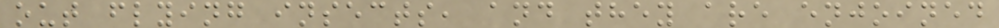out flying insects, and they are enjoined
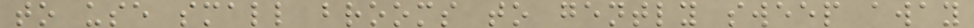to use small brooms to gently sweep away
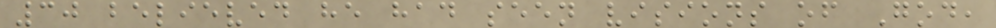30 believed he had seen visions of God,
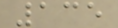135
